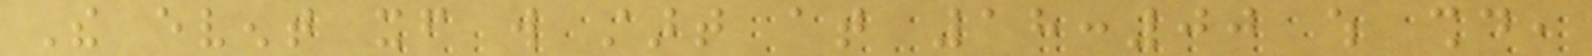The event itself will start at 18:00 which should,
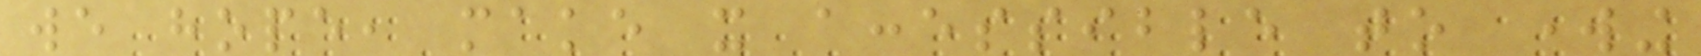we hope, make it accessible to working
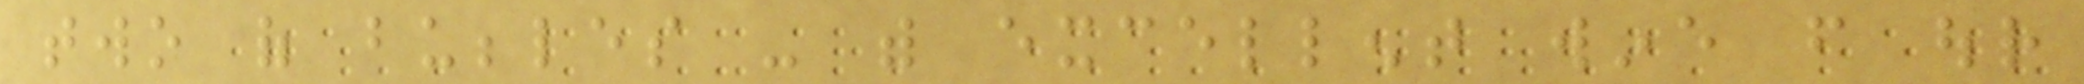two of bubbles - with excellent wine from our
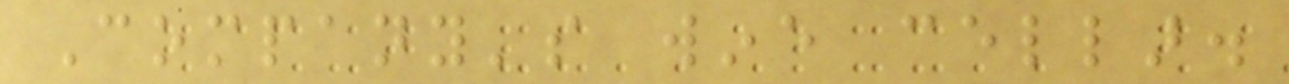Company's wine cellar.
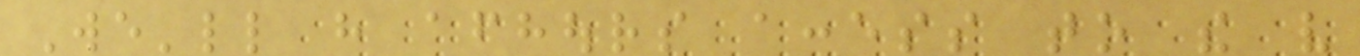We'll have afterhours access to the very
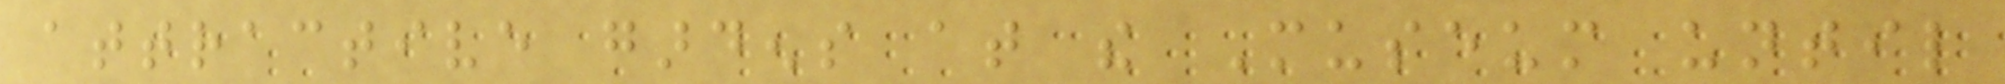attractive gardens at the Museum until
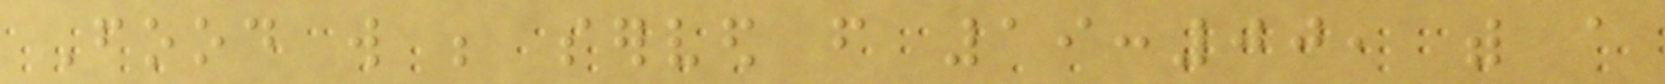Food will be served from 19:00, with a
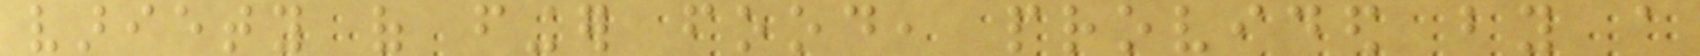variety of finger food, provided by a
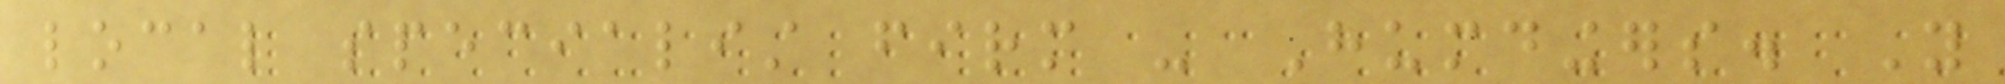local specialist firm - Humdingers. You
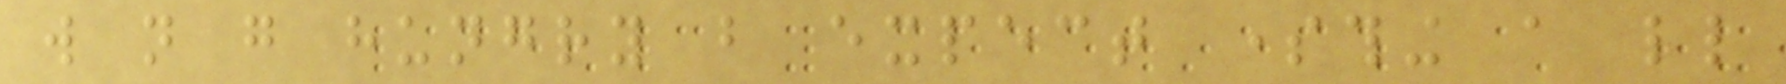will not go hungry but expect something a little
